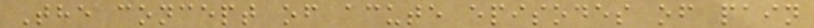The concept of acute episodes of pain
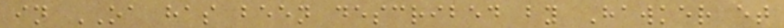in OA has been described by Hawker et
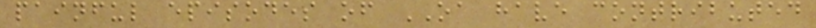painful episodes of OA have contributed
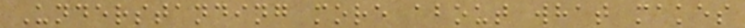Understanding more about what makes
